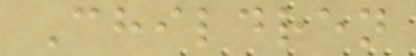Children
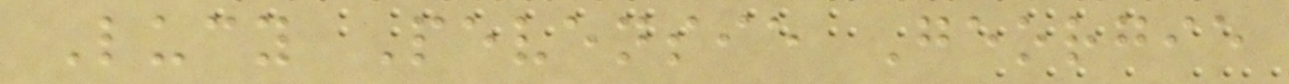Lucy Pevensie Georgie
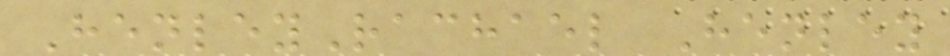HenleyRachael Henley
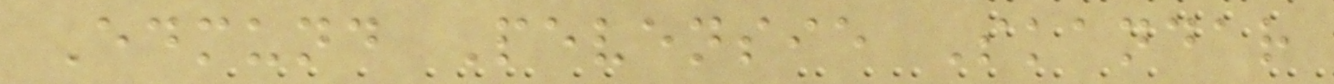Edmund Pevensie Skandar
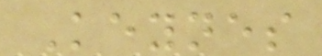Keynes
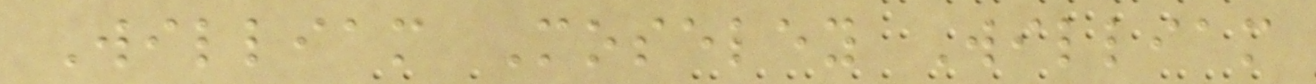William Moseley William
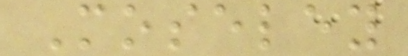Moseley
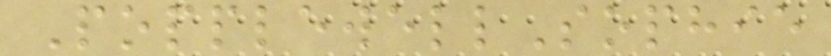PopplewellSophie
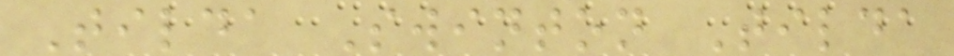Tilda Swinton Tilda
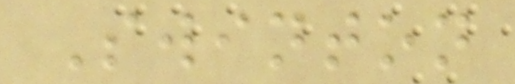Swinton
